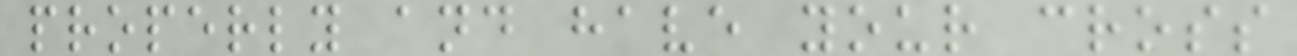properly and have your cross
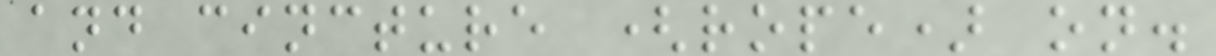and cincture (rope) on.
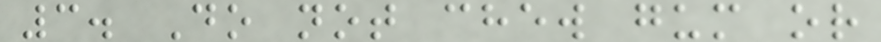3. Do not chew gum or
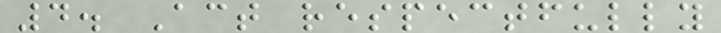4. Act respectfully
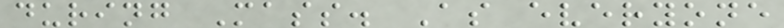during Mass. As everyone
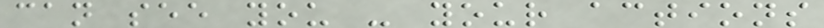can see you - your actions
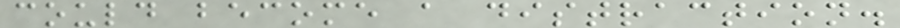could become a distraction.
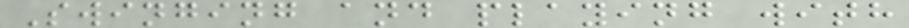Swinging and playing with
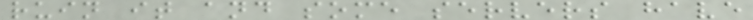ruin it and some servers have
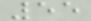55
